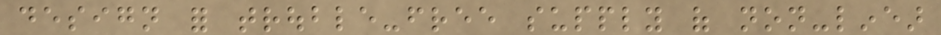design for trouble-free supply of non-linear
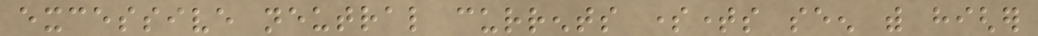excessive neutral currents sometimes seen with higher
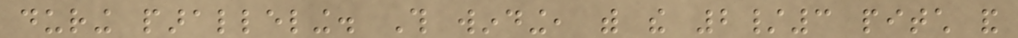during paralleling. This winding, with the 2/3 pitch and
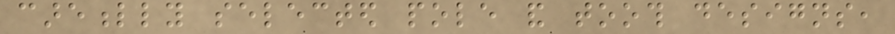carefully selected pole and tooth designs,
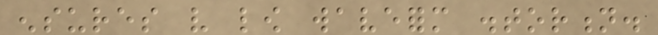ensures very low waveform distortion.
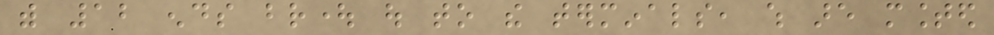with 12 ends brought out to the terminals, which are mounted
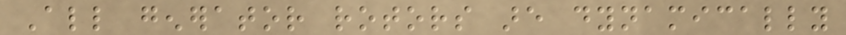All generator rotors are dynamically
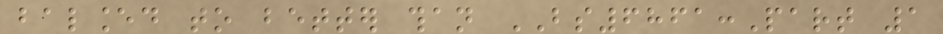balanced to better than BS6861:Part 1
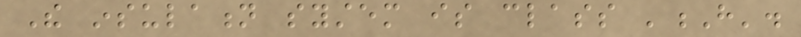The insulation system is class 'H'.
